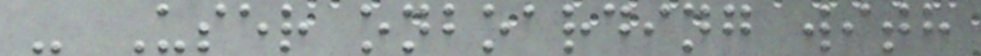- User onboarding with
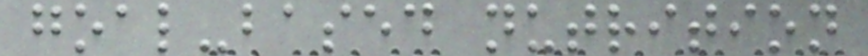goal-based nutrition
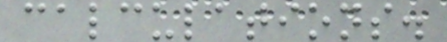calculations.
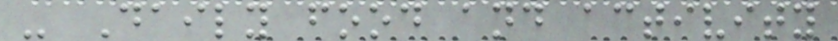- Daily food and activity
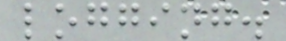logging.
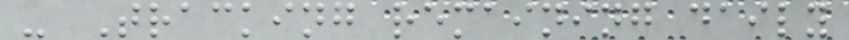- Tracking remaining daily
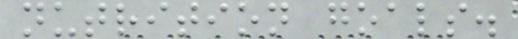nutrition goals.
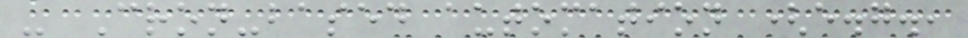- Cron-based automation (e.g.,
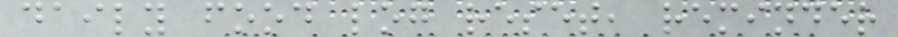daily food log reset, reminder
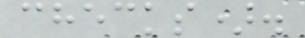checks).
